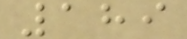189
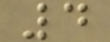4
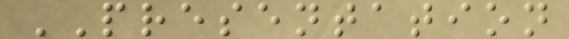PRESENTATION
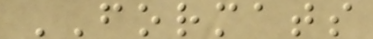FORMATS
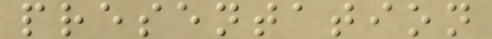presentation
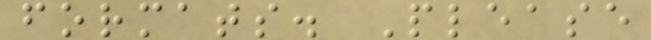formats. Please
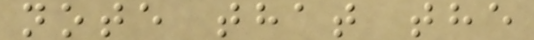note that the
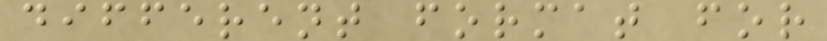different format for
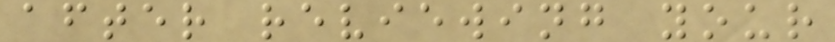after reviewing your
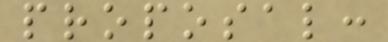proposal:
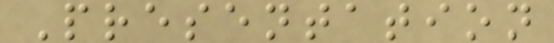Presentation
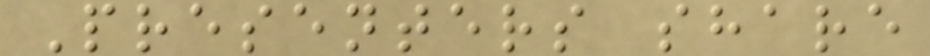Presenters share
